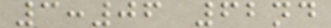3:06 62nd
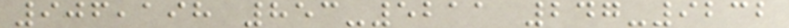906,198 853-5211 247-9232
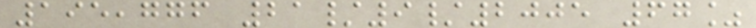195,776 21/9/2005 67%
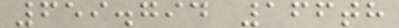659.794 166th
